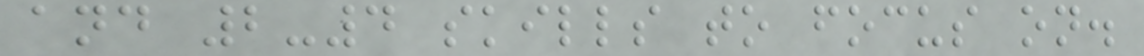and 2-4 skills to focus on.
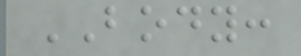BODY:
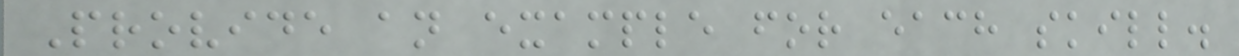Provide an example for each skill.
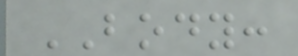BODY:
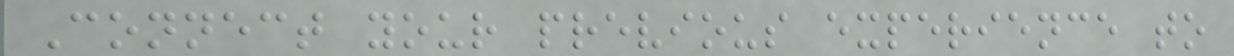Connect your previous experience to
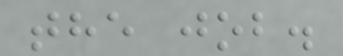the job.
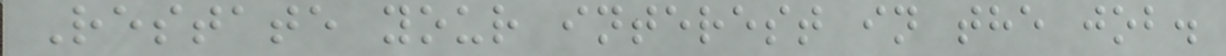Restate your interest in the job.
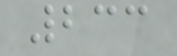233
